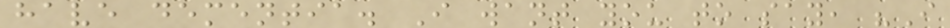have dementia. I want you to say, "I
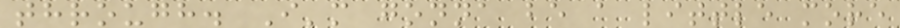through. I'm gonna be a little more
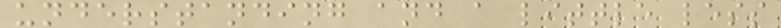understanding and a little less
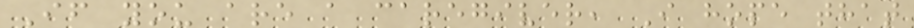If you are a caregiver, I hope that
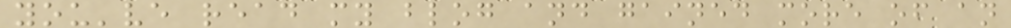you've read my blog and gained more of an
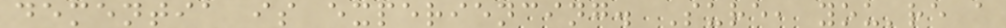dementia is experiencing. Sure, you're a
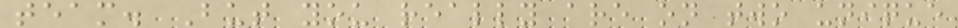team. But you really are on two unique
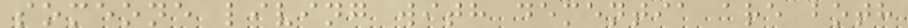someone living with dementia are both
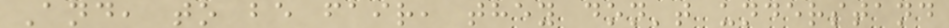And, to be fair, they don't understand
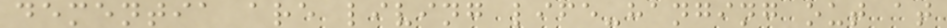dementia are living life-hanging out at
